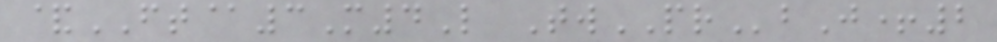&FT@3M4L TwPRbJ+2
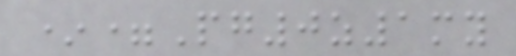*=Pg0z1my
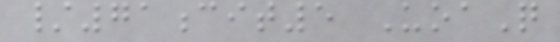/71cit5 UoaQ
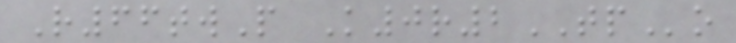R66twP K0r2TPo
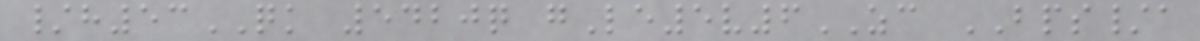/h53QK 5420q gLe5v6ZC BPS/a
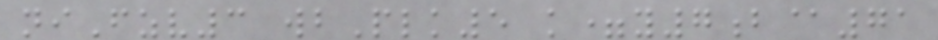niFzv3 wbPlk5 k=y7b@71
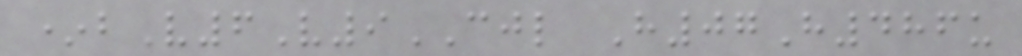*bV6V9CJL H07H486u
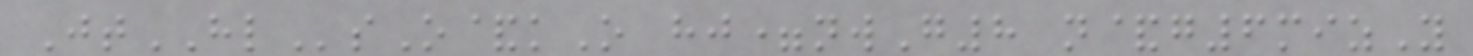JtHLsO&kO hj=nwG8 n&g6mizY
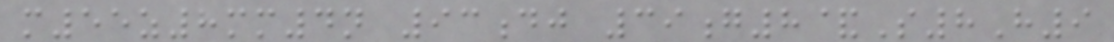m55z8mm4n 93dj 39g8&S8H9
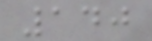140
